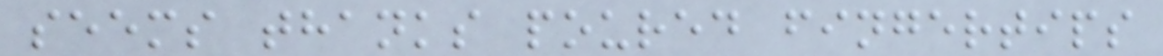seems thanks poured fingertips
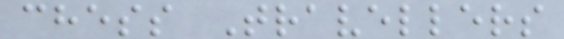chess Travellers
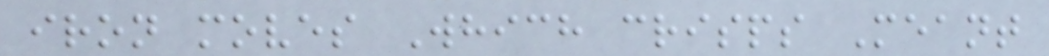iron moves Which crisps Meant
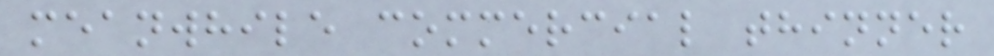meanwhile commercial thinner
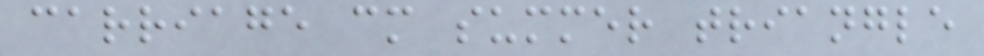carriage cm summer triangle
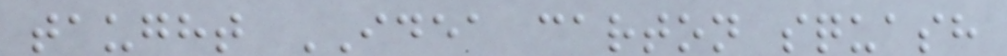taught IDEA carton squash
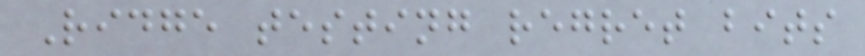Ridge testing regret bits
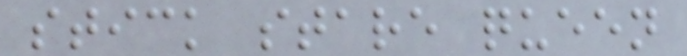stick stare queen
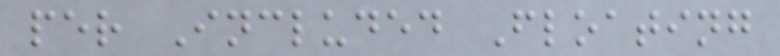per Included Floating
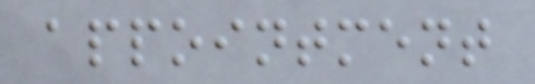appointment
